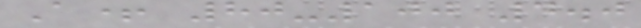A+ 80-100 4.0
